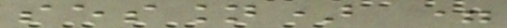session) =
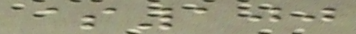$100
